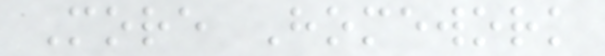More Homework
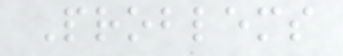Problems
